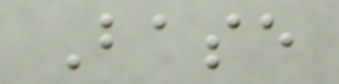Base
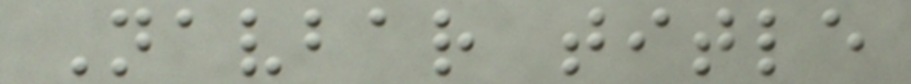Navbar title
